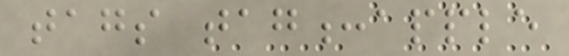tags tag:apple
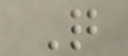Q
